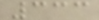333
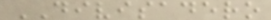DIVISADERO
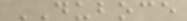DUBOCE
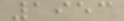1953
